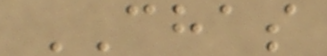CHAS
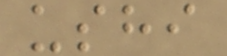ushi
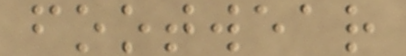footwear
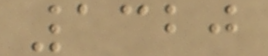1320
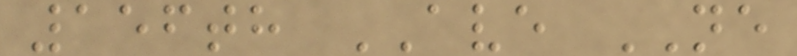156th AVE NE
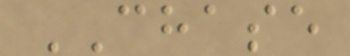CHASE
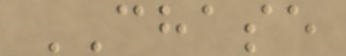CHASE
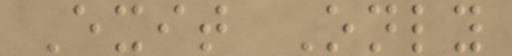Exit Only
